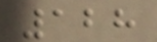128
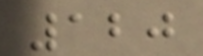120
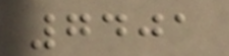7401
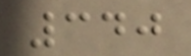340
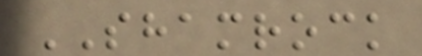SHAMROCK
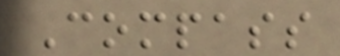Compass
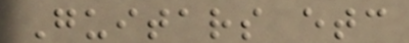Guitars etc
